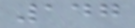147
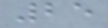25
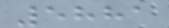5881
